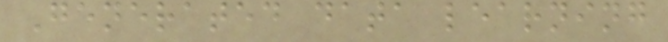Generated data learning
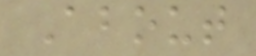About
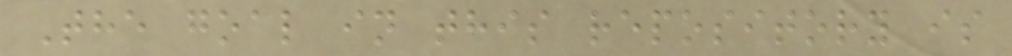The goal in this repository is
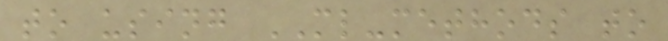to using ML-methods to
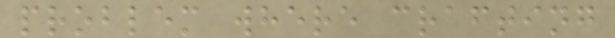problem where crafting
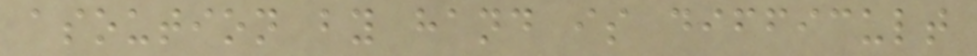asoution by hand is difficult
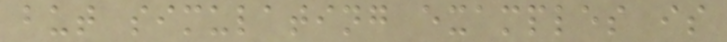but simulating examples is
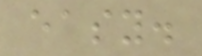easy.
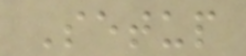Setup
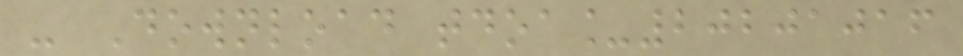- Download tdoa_20201016
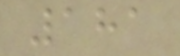181
